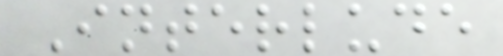Interlude
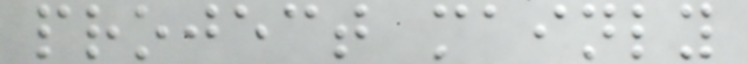project mainly
